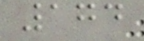174
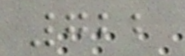722
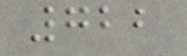722
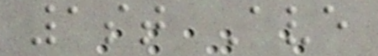1st Ave
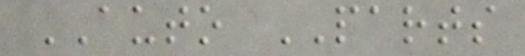AUTO PARTS
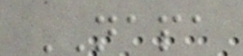NAPA
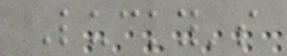Lucky's
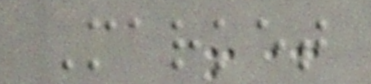Market
